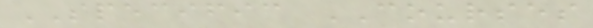SPECIFIC COURSES
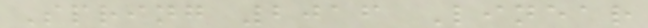Spring 2016 Linear
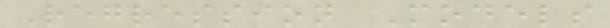Regression Models
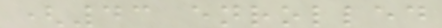(43 enrolled
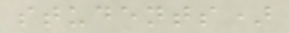students)
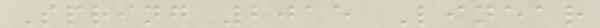Spring 2015 Linear
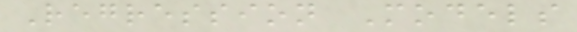Regression Models
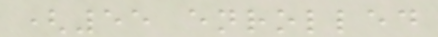(55 enrolled
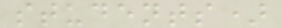students)
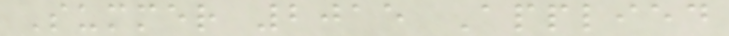Summer 2015 Applied
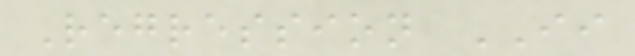Regression II
